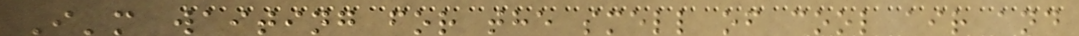I'm waiting for the smell of cool air and
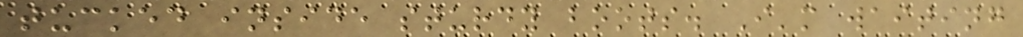tucked inside sturdy boots. I'm waiting
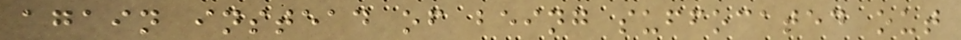again instead of being suffocated out
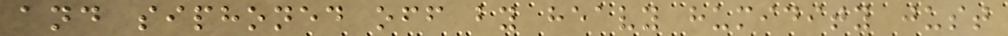and siphoned off by heavy humidity just
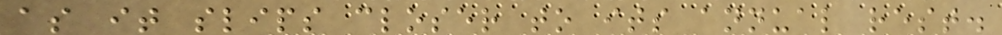as it slips closer to its annual rest.
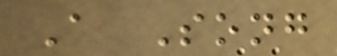A Song
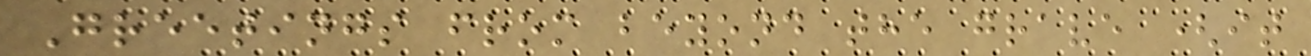Greetings from beyond the grave (it
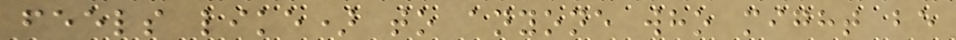feels like) to anyone who might be
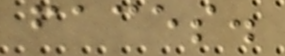faces.
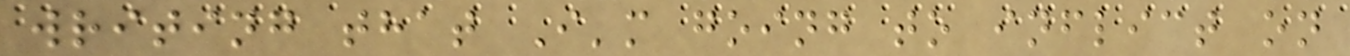writing that I'm going to inflict on
